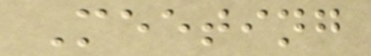Meeting
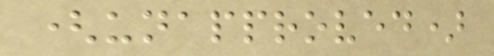(unapproved)
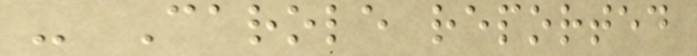- Carole reported
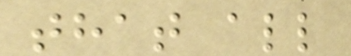that all
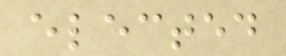elected
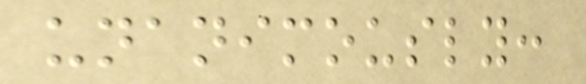unanimously:
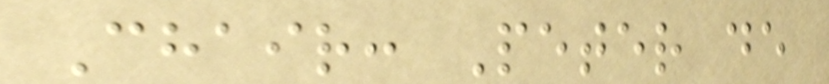Chair: Peter de
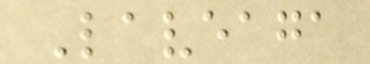Laveaga
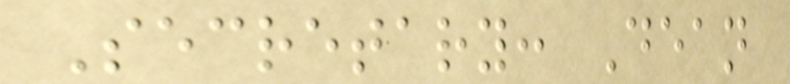Secretary: Dean
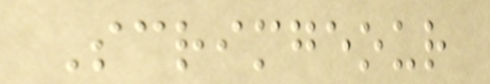Scrimgeour
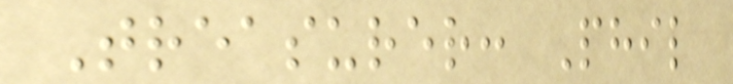Treasurer: Phil
